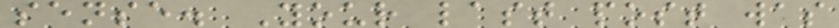sense. Your last post was
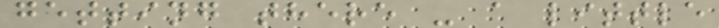getting there - a little
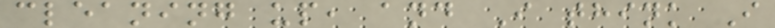cleaning up, and I think I
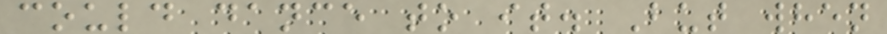could dance to it. But when
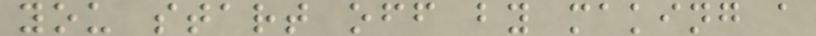you start off by making a
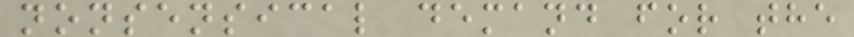nonsensical demand for the
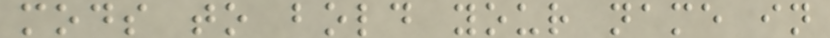mods to bold your name in
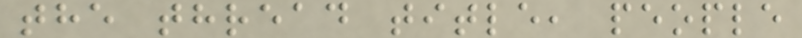the thread title, people
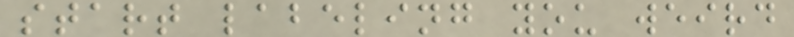start labeling you weird
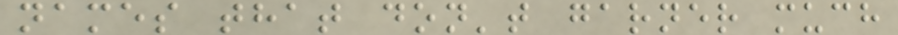names that don't garner much
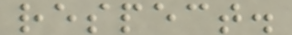respect.
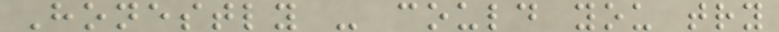Honestly - could you try
